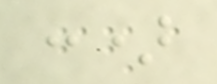:)
